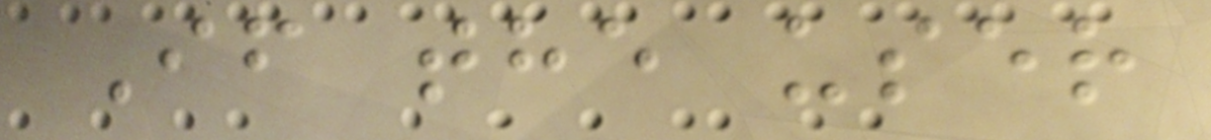If the user
